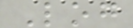Log
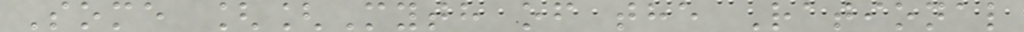Some [[Myth of the Rational
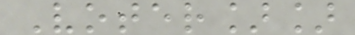Voter]]
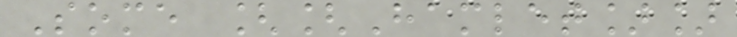Some [[Hamlet]]
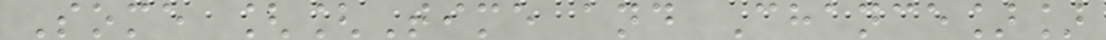Some [[Time and Chance]]
